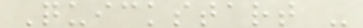Quickstart -
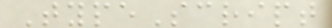TypeScript
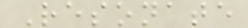Resonate
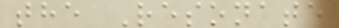the Resonate
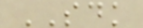SDK
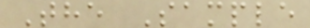The Sample
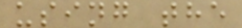using the
